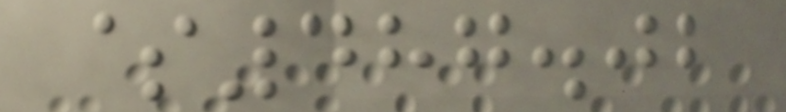$487.02
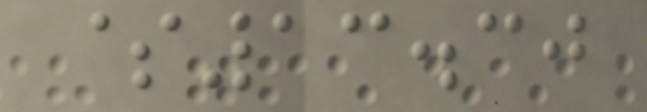$13.30
